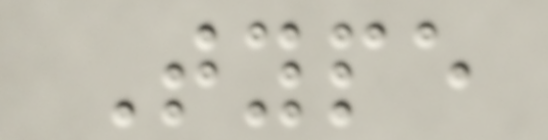Type
